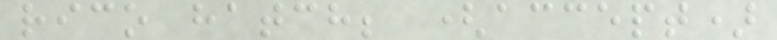rico hatch; (accept)
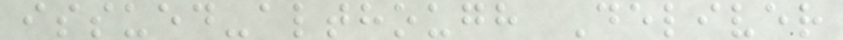issued-although Deliver
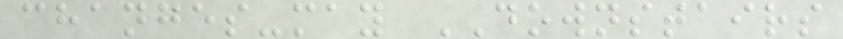changes-may DOWNSTAIRS
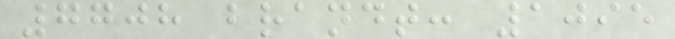7708 brandt: 1095
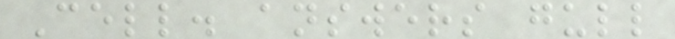Cell. answers gull
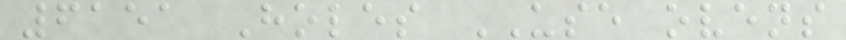6151 Holes USE ovens
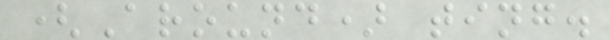(Around) ting.
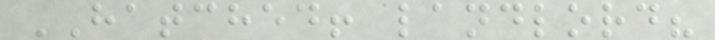HATCHED! landlord?
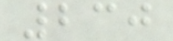230
